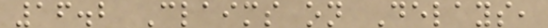16.2 Claims on Delays,
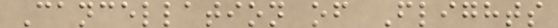Cancellation of Flights
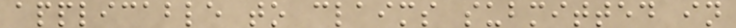applicable to claims submitted in
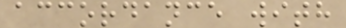accordance with
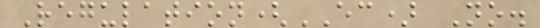Regulation(EC) No.
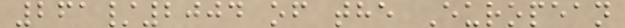261/2004 of the European
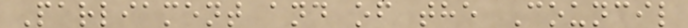Parliament and of the Council
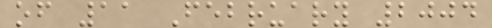of 11 February 2004
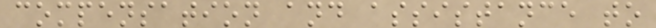compensation and assistance to
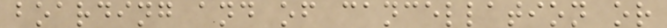boarding and of cancellation or
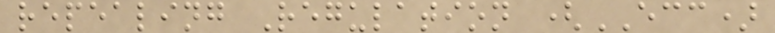repealing Regulation (ECC)
